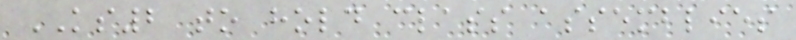KS2 to hold class assemblies
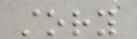story
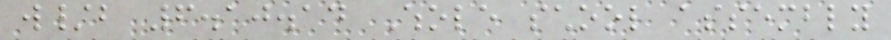w/b 6.10.14 Whole school assembly
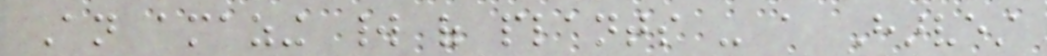An amazing world of plants - a Harvest
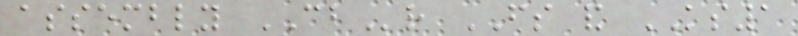assembly CBr FS and KS1
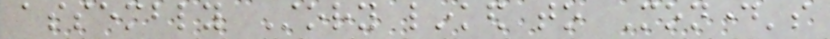assembly Story linked to Monday's
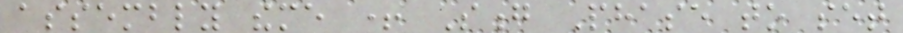assembly theme + Song Phase to set
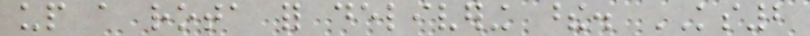up a rota for delivering these. KS2
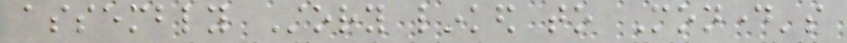assembly Story linked to Monday's
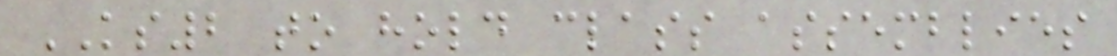KS2 to hold class assemblies
